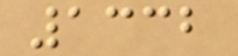1332
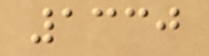1330
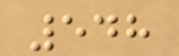548
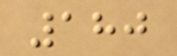180
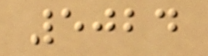5024
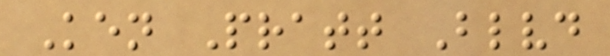Ken Pratt Blvd
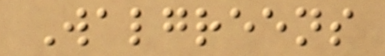Walgreens
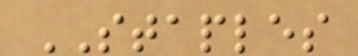STAPLES
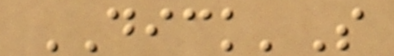DICK'S
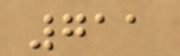711
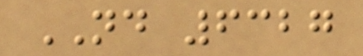ND 6327
